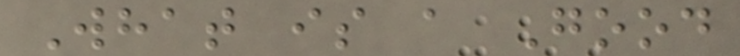What is a Good
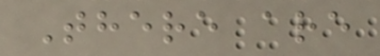There are
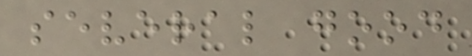several good
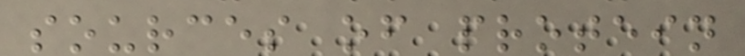sources of protein
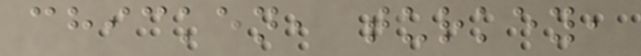chicken, turkey,
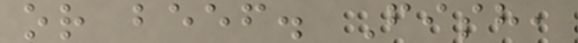or beef. Fish,
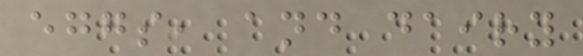eggs, and dairy
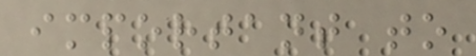important to
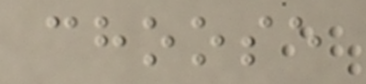choose
